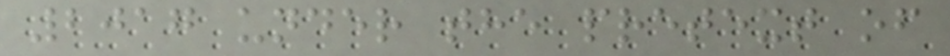2017 under the pretext of
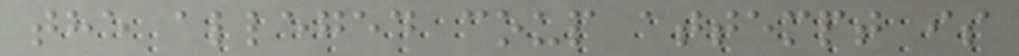the alleged coup attempt is
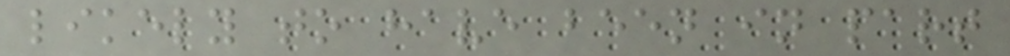likely to have been in part
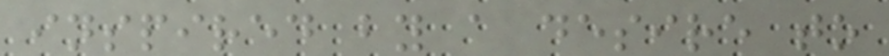inspired by a desire to
